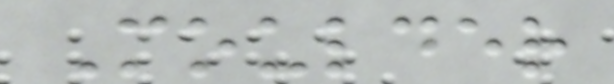Moulder
